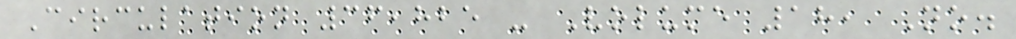Circulation 36,825 - Volume 18, No.
